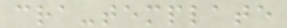cra-template
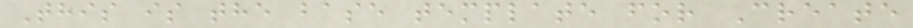This is the base template for Create
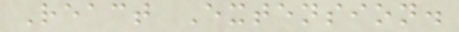React Extension.
